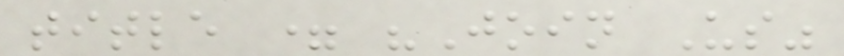title = "Join Us"
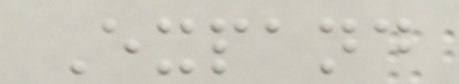Expand
